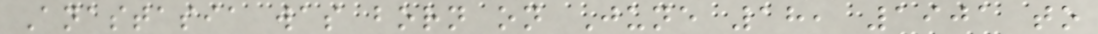Anastasia was born on June 18, 1901 to
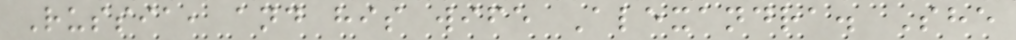Russia, and his wife Alexandra. She
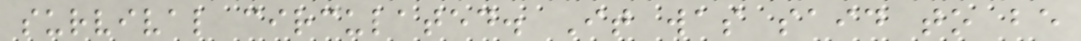survival circulated. It was said to be
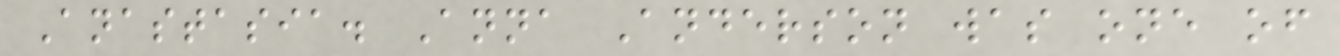Anastasia. Anna Anderson was one of
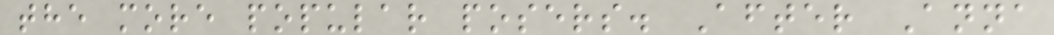the more popular posers. After Anna
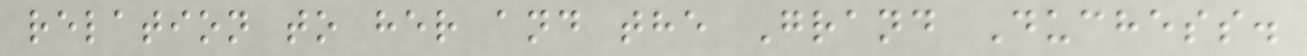relation to her and the Grand Duchess.
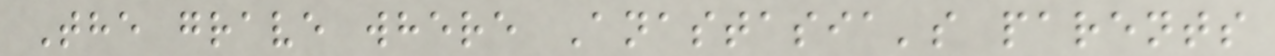The grave where Anastasia's parents
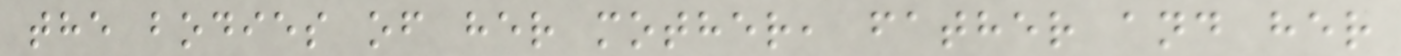the bodies of her mother, father and her
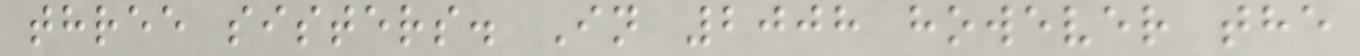three sisters. In 2008 however the
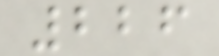226
